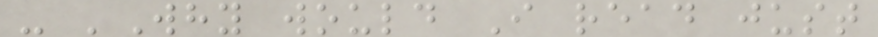- 'Why would I read just
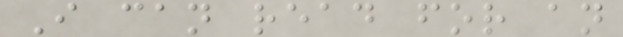I can read for an
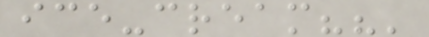ice-cream??'
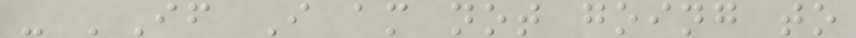- 'If I am not going to
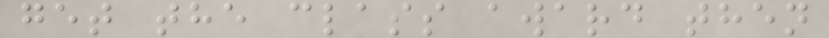get the class award then
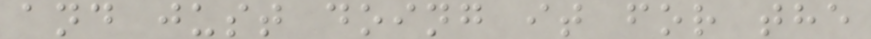and just doing it for the
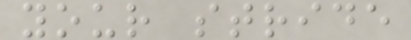your stride
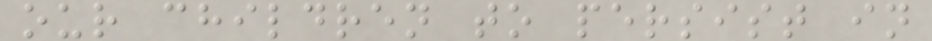our children to persist in
